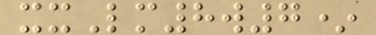xxLm8w7*
